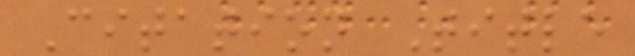Citation Title
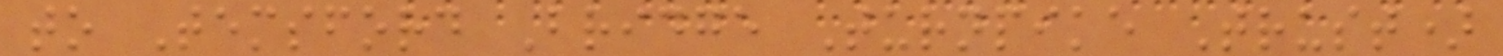to Temsford Bridge Turnpike Trust)
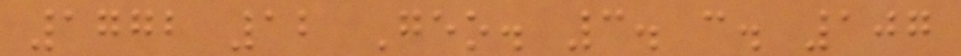1772 12 Geo. 3. c. 107
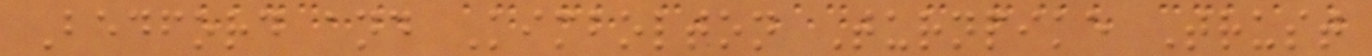Bedford and Kimbolton Turnpike Trust
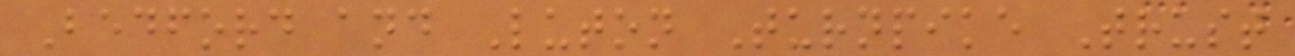Bedford and Luton Turnpike Trust
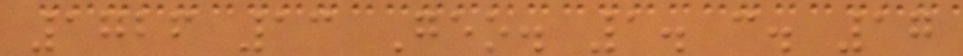1726 13 Geo. 1. c. 17
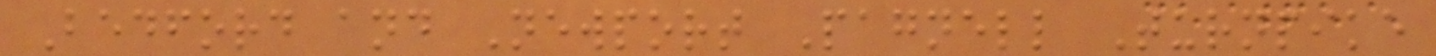Bedford and Newport Pagnell Turnpike
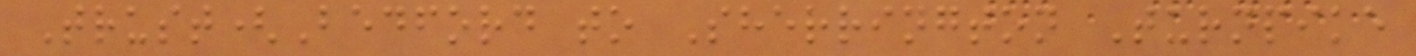Trust(Bedford to Sherrington Turnpike
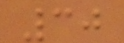30
